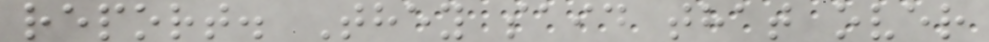report. They said that over
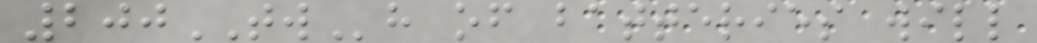200TWh of batteries will
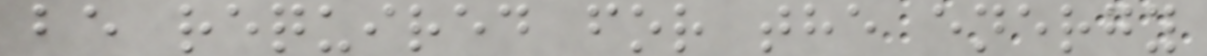be required for the energy
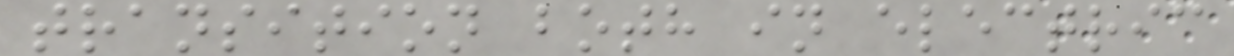transition both in electric
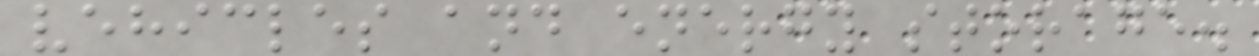vehicles and energy storage.
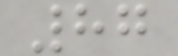87
